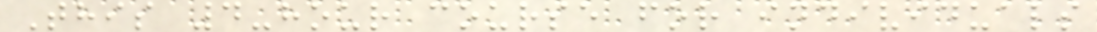This 4-hour course for individuals
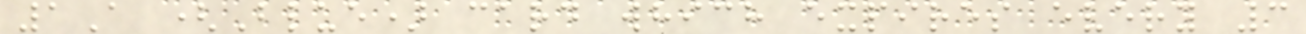1A (Blue) card which expires every 3
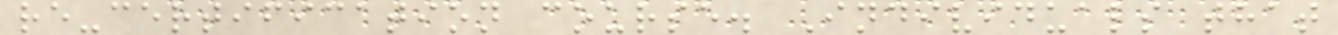re-certification course. Individuals that
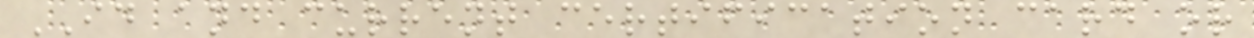ID and current certification card or
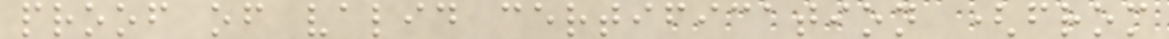proof of valid certification (from
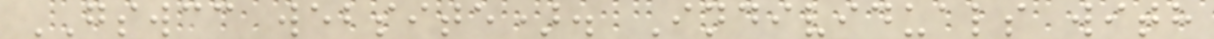GSWCC website). Individuals with
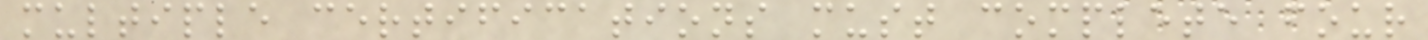multiple certifications must complete four
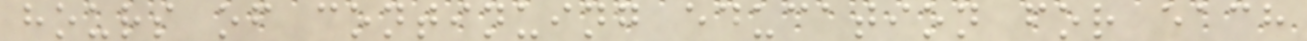hours of continuing education for each
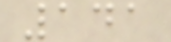141
